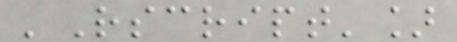'Rscript']
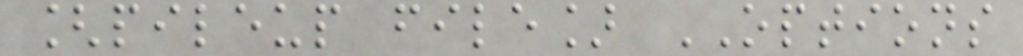[pileup file] OPTIONS
